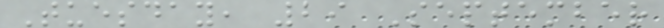Tuesday, 29 September
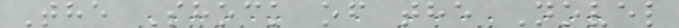The Shock of the Novel
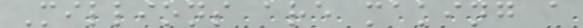Millions are making a
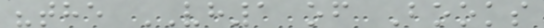"the VH1 of Books
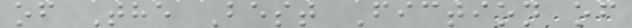of The Best Fiction of
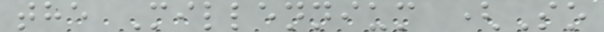the Millennium (So
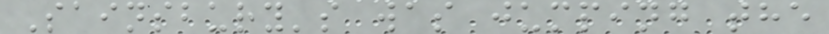Sainsbury's was jumping the
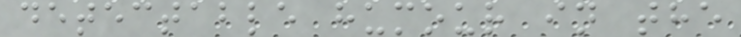detectable humour in the
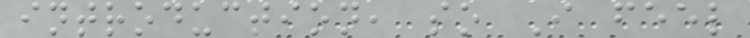introduction, so I feel
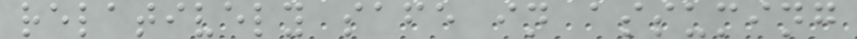relatively safe in assuming
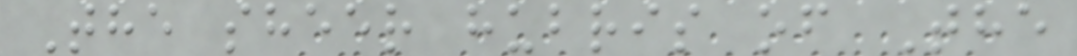The sheer hubris of The
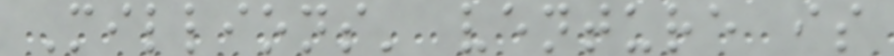Millions' venture is
